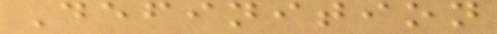Definition
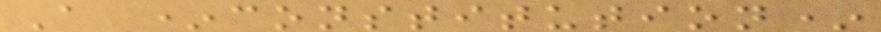A *constitution*
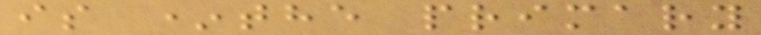is *the primary
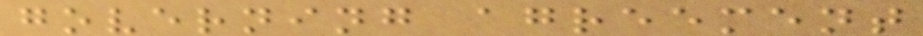governing agreement
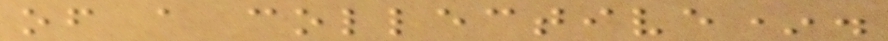of a collective*.
